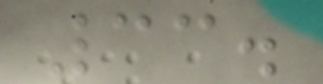33.
